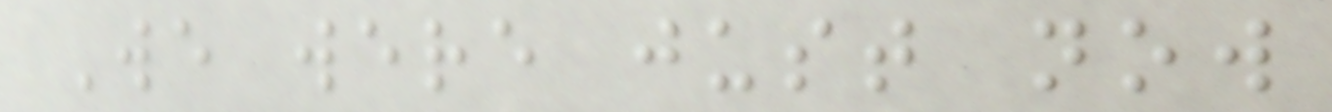We were just now
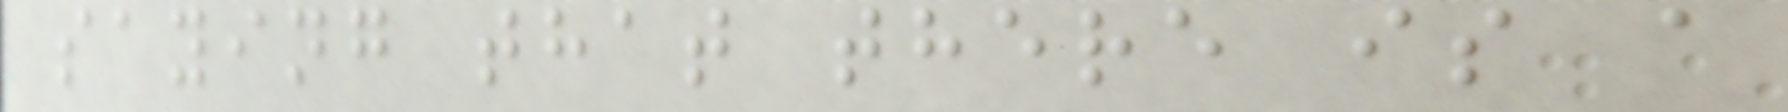saying that there is a
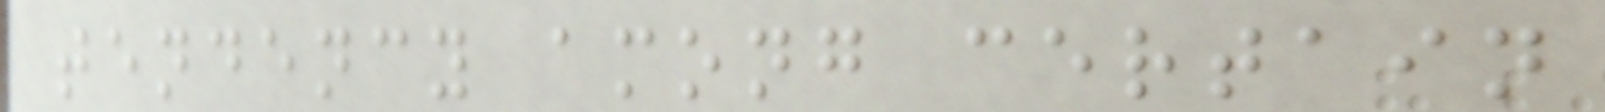tendency among certain
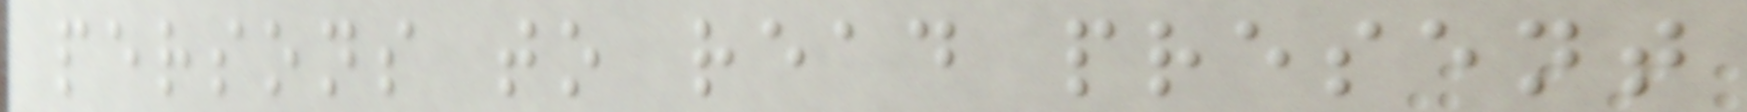persons to read present
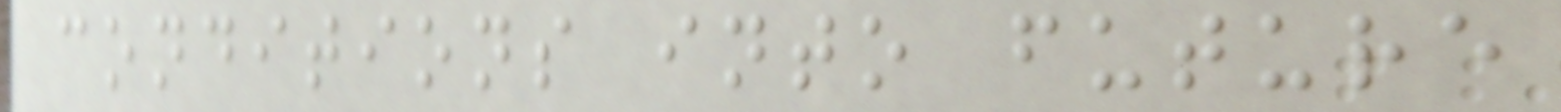conditions into future
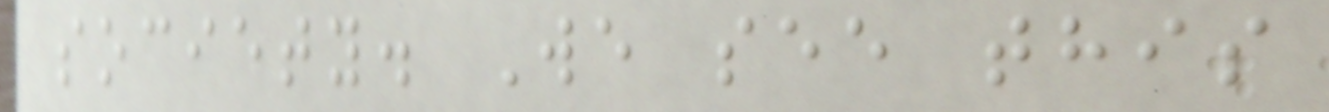society. We see this
